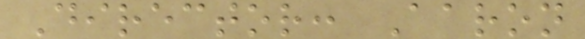Director: Aaron
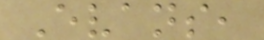Evans,
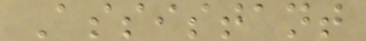Assistant
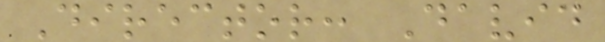Director: David
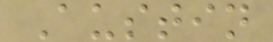Austin
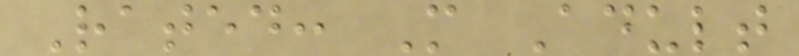Rated: M Adult
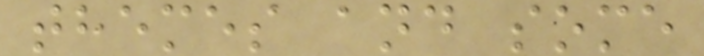themes and some
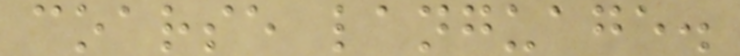coarse language.
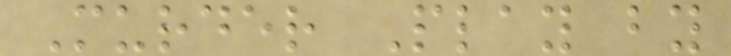Murder Play by
